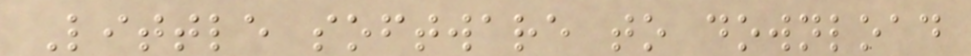Little software to download
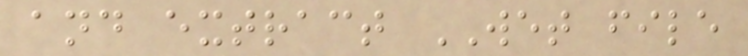and extract WET file
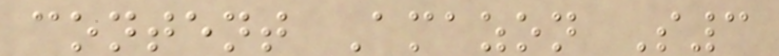content Amazon S3
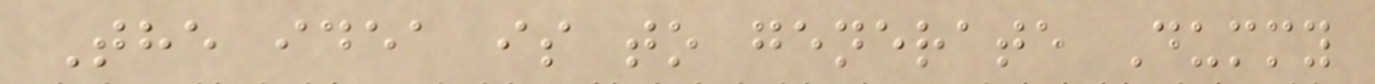The idea is to generate Dummy
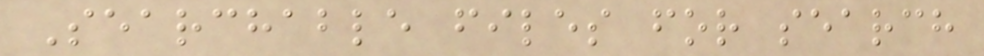Searchable files for search
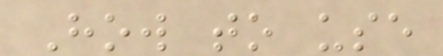How to use
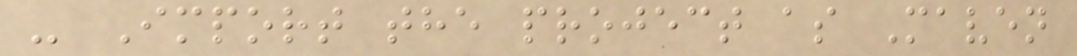- Import the project as Maven
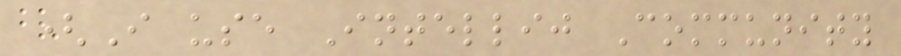(I use Intellij Community
